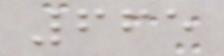665
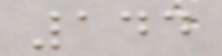144
